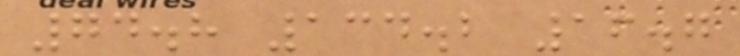74.8 134.2 16.7
